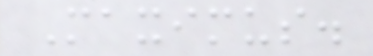Maximus.
